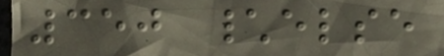350 \else
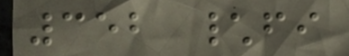352 \fi
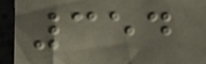354
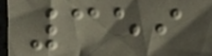359
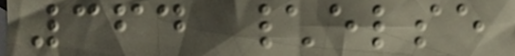364 \else
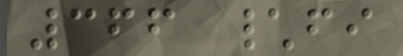366 \fi
